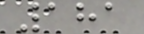181
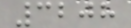3208
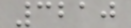3210
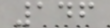146
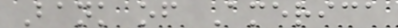Bank of America
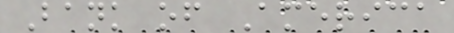Bank of America
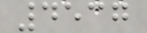4537
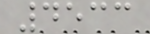4533
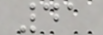41
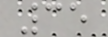35
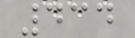434
